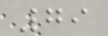79
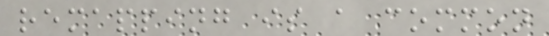remapping is a common
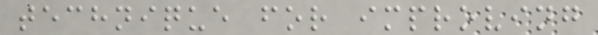technique for improving
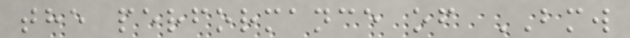the performance of BMW
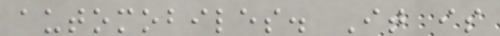automobiles. It is
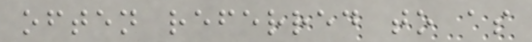often referred to as
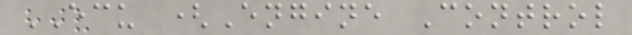ECU (Engine Control
